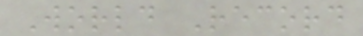World Record
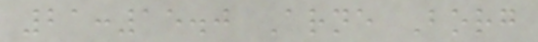21:15.0 Arne Borg
